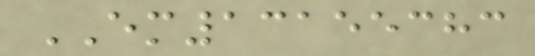EM13155383
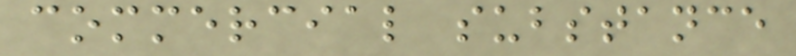commercial substance
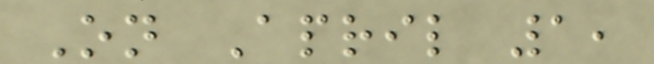On April 1,
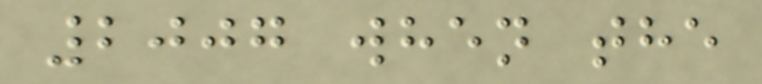2007 when the
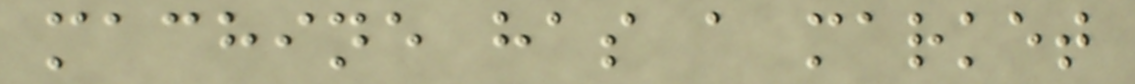machine has a market
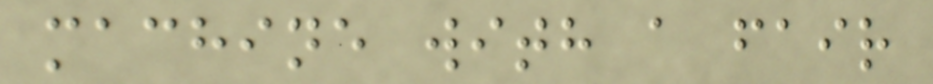machine with a fair
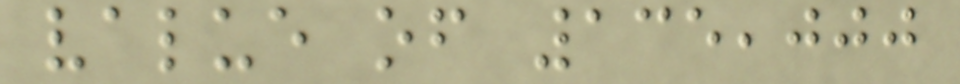value of 135,000
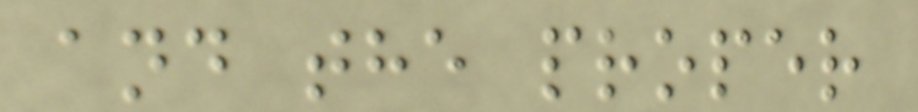and the proper
